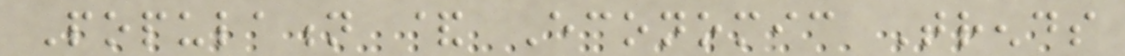Population & Economic Trends
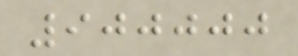900000
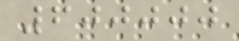600000
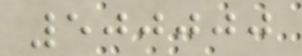500000
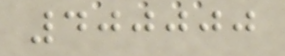400000
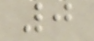0
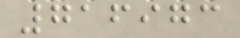716973
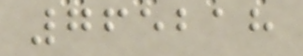765218
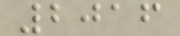2016
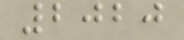2020
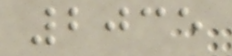2035
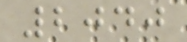2040
